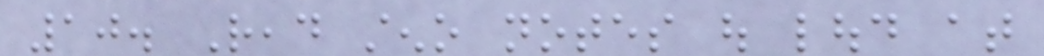10. Read steno notes out loud at
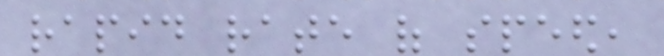rapid rate of speed,
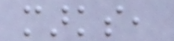marks,
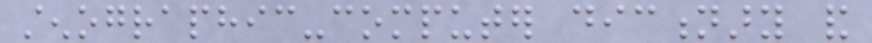stenographic-computer dictionary and
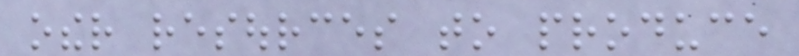other resources to produce
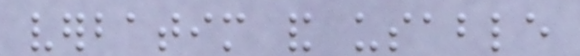verbatim and usable
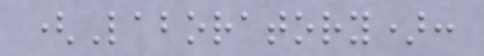(Laboratory):
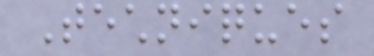Techniques
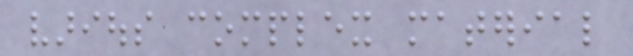various complex material
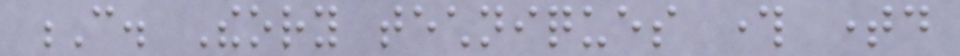C. Theory techniques through timed
